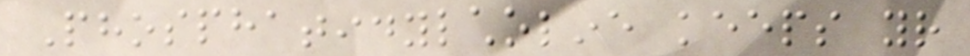Phosphatidylcholine keeps your
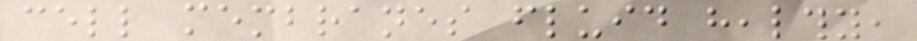cell membranes fluid healthy,
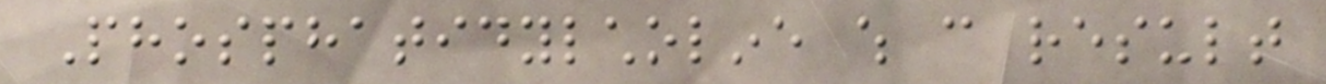Phosphatidylcholine which can result
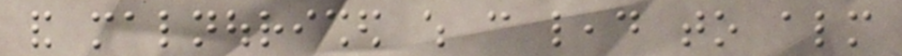and malnourished which can lead to almost
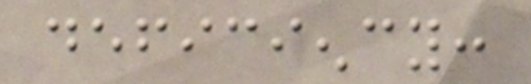deficiency:
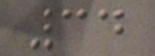34
